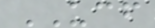UCF
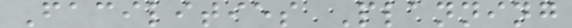Facilities Planning
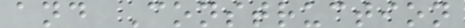and Construction
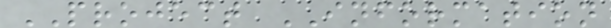PROJECT INFORMATION
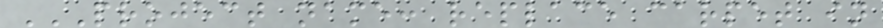PROJECT NAME: REPLACE CARPET IN
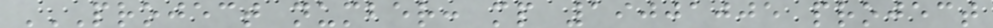PROJECT NUMBER: MP 19001005 PROJECT
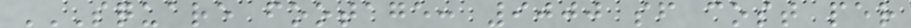SQUARE FOOTAGE: 9000 SF COST PER
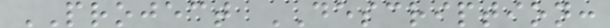PROJECT DESCRIPTION:
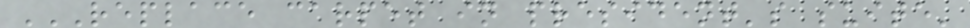REPLACE CARPET IN PRESIDENT'S SUITE'
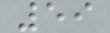59
